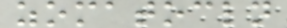zomatocln
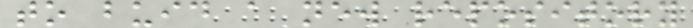to buid a new repository
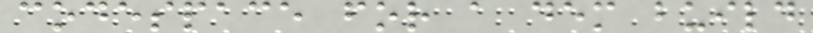codespace for a dem build
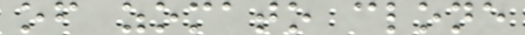of zomato clone
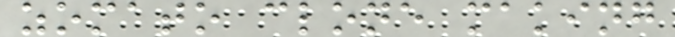zomato clone making
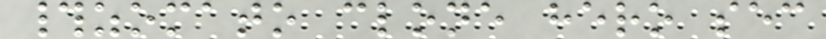#zomato clone hero sec
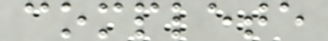complete
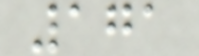171
